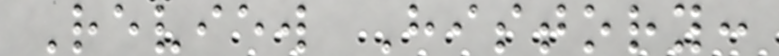Review History:
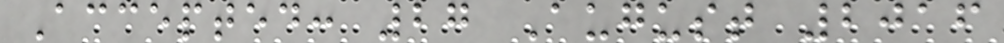Accepted: 27 August 2016
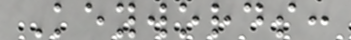Keywords:
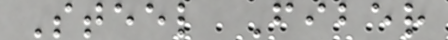Steel Fiber
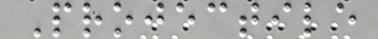Projectile
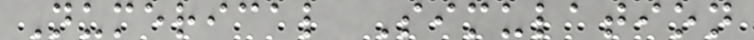Numerical Simulation
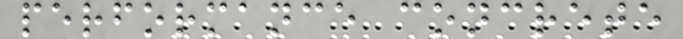performance concrete
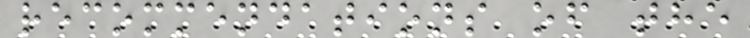recommendations of the
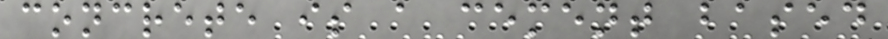concrete is a cement based
